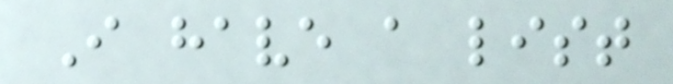I have a list
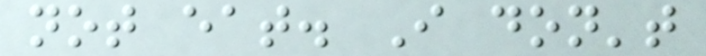not eat. I don't
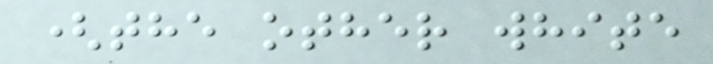(the other white
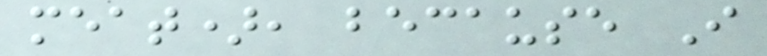meat), because I
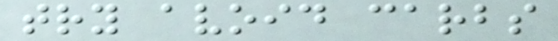try avoid carbs
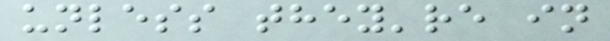unless they're in
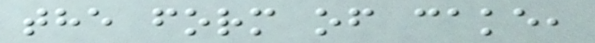the form of cake,
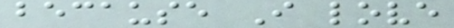because I love
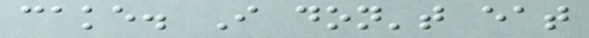cake. I don't eat
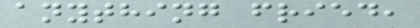anything fried,
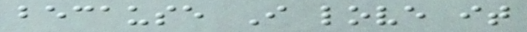because I love it
